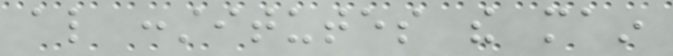also constitutes the main
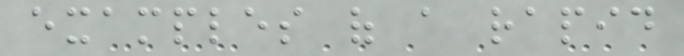examples of a rapid
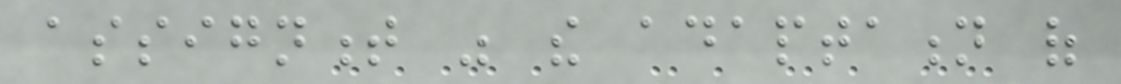assignment was the adaptation of
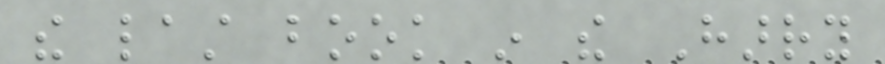the last book in the Harry
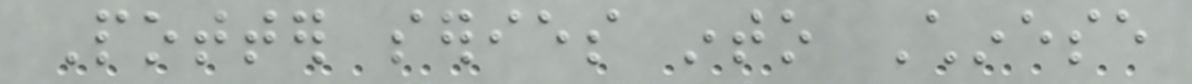Potter series into Chinese
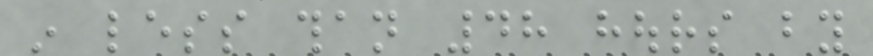in less than 48 hours by
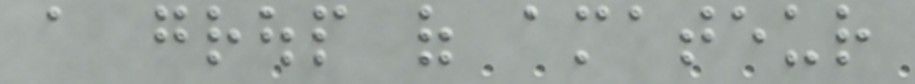a group of amateur
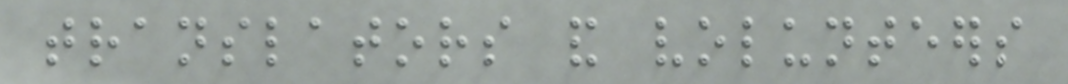translators and volunteers
